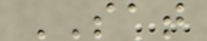SAT
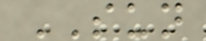SUN
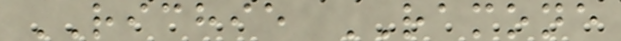RICHIE RAMONE
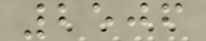2506
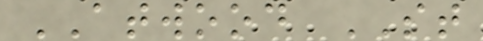ATWOOD ST
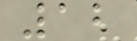12
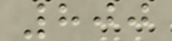800
